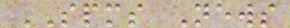SPMS News
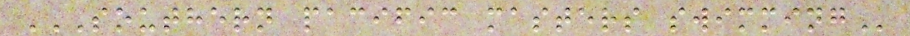SOUTHERN PACIFIC MASTERS SWIMMING
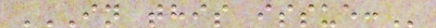IN THIS ISSUE:
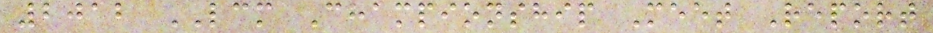2012 LCM Championship Meet Report
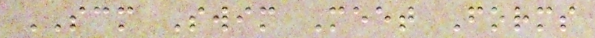SCM Swim Meet Forms
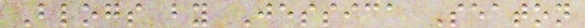Blogs by Jessica Seaton
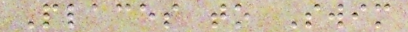Places to Swim
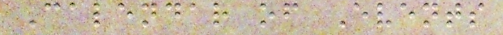Calendar of Events
